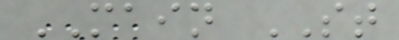MAIN ST
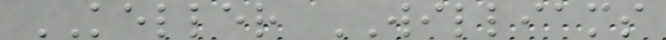KELLER WILLIAMS
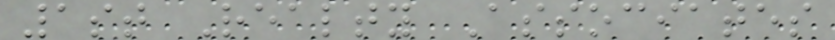1st Realty Associates
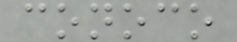conoco
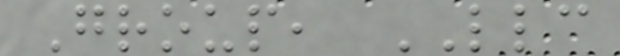Group, LLC
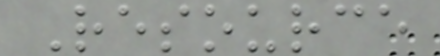Resource
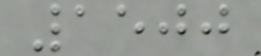1500
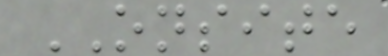ONSITE
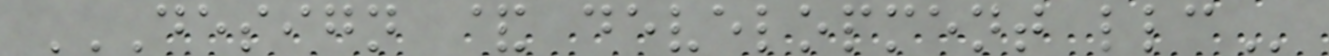DESIGN & DEVELOPMENT LLC
